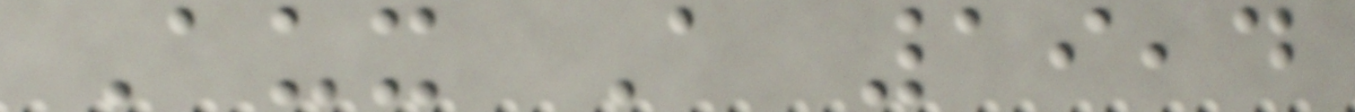Aux A 19,4
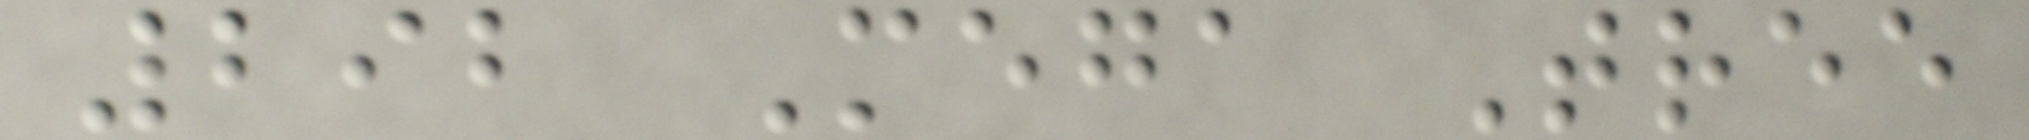292 Mega Tree
